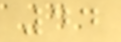44
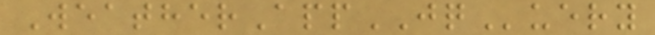WeatherAppJQuery
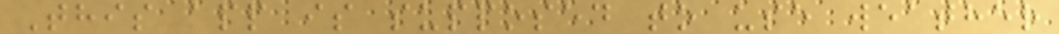This app is supposed to use weather
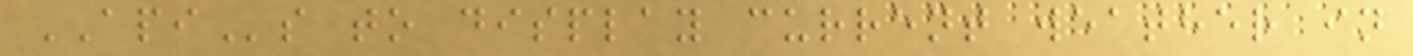APIs to display current weather in
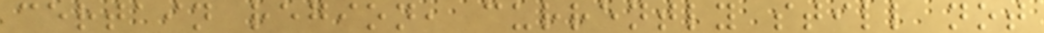certain region, currently still not
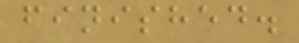finished.
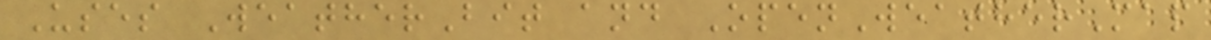Uses WeatherBit and OpenWeatherMap
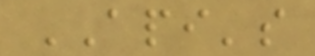API's
